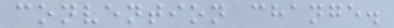convention change.
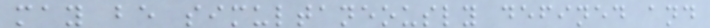may be simultaneously defined and
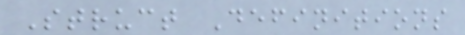Struct Definitions
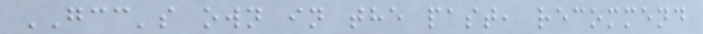GCC's own in the past, recommend
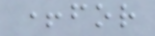+for
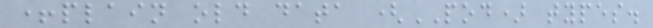+plain old data (POD) types.
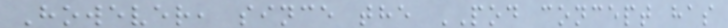However, since the POD concept has
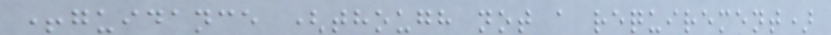+guidance (though not a requirement)
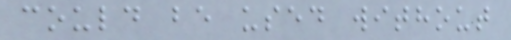could be used without
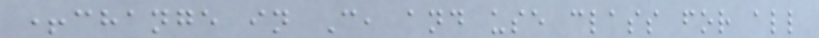+change in C, and use class for all
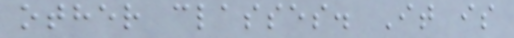other classes. It is
